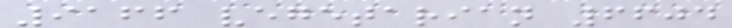9166 vegetarian 6604
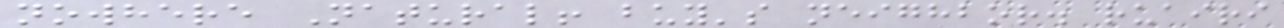nowhere Natural! buy's neighbor. ruairi
